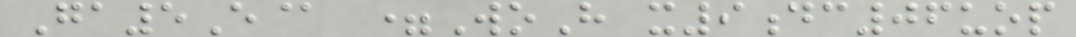Ga5E@ =WoH x9dc06uop
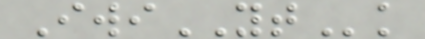IwiYTk
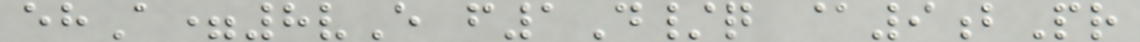ehA=8vE f1D/q @9bPr
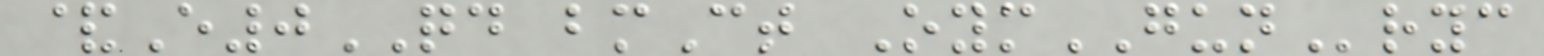&E0QD bmCt OymGUNryc
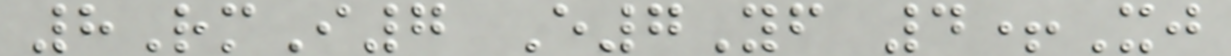8RmI7 E7Yf 4+Xj
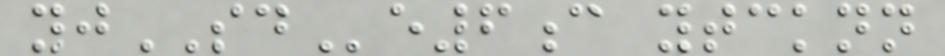yjSDe6c ytcknn
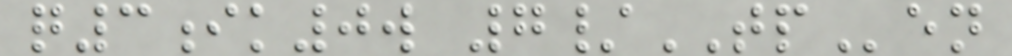q3ik0w 7/TPen
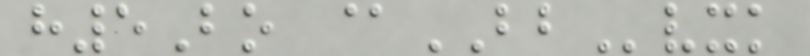h5Bo @BBvxk
